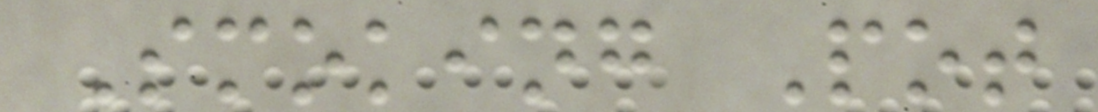Smoking Pot
